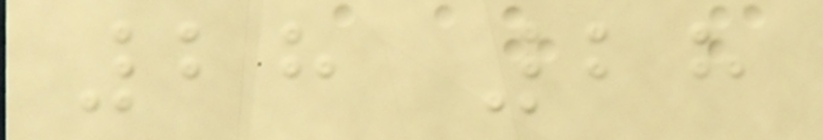28 28
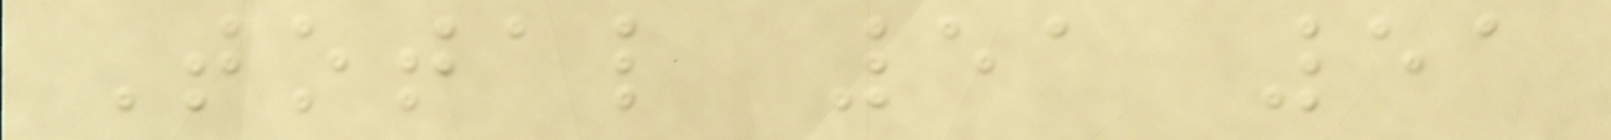Total 51 51
